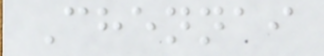Chennai
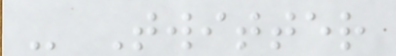- Twitter
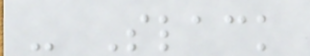- Slack
